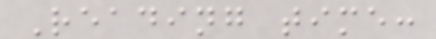Reading time:
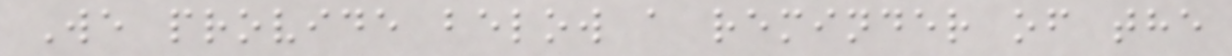We provide below a reminder of the
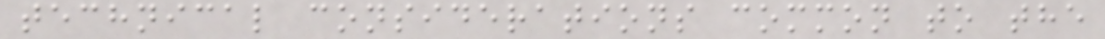technical considerations common to the
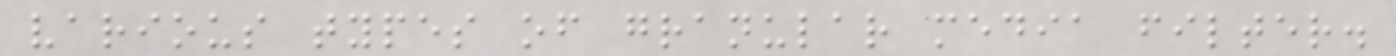various types of granular media filter.
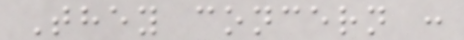They concern :
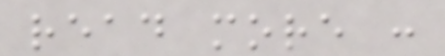read more :
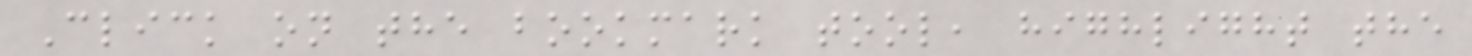Click on the bookmark tool, highlight the
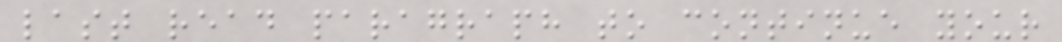last read paragraph to continue your
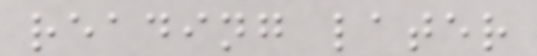reading later
